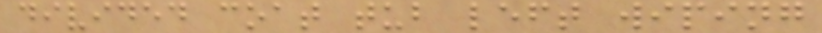divided coat tub left wiping
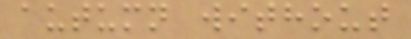autumn without
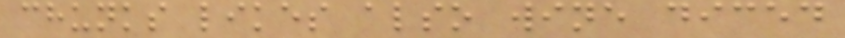chunks likes also wine diced
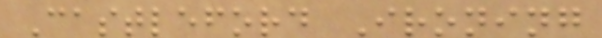Castleford Ironing
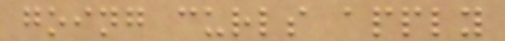going curls apply
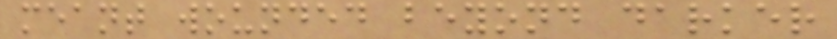meant wounded beyond darker
